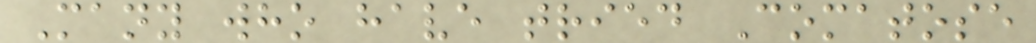Many who have tried Comatose
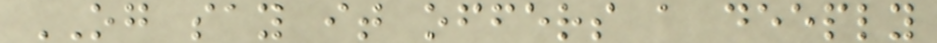OG say it offers a deeply
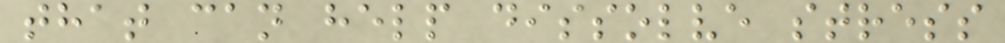that can help dissolve stress
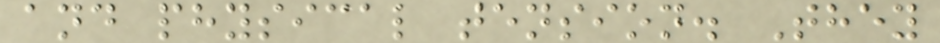and physical tension. They
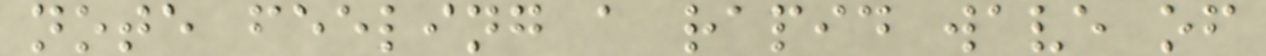note feeling a rapid wave of
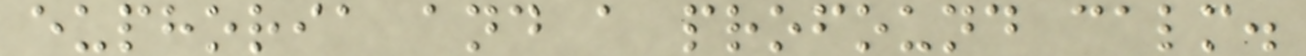euphoria and a profound calm.
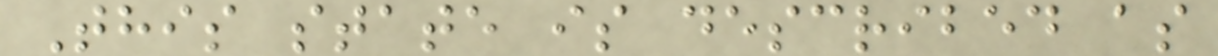This state is described as
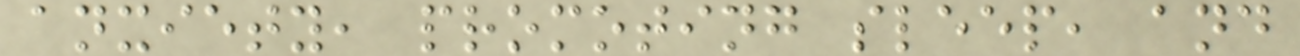anxiety, promoting sleep, and
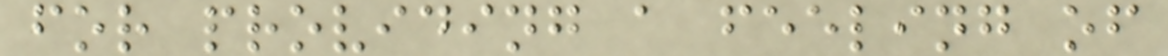for providing a feeling of
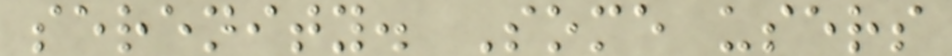serenity. Some users
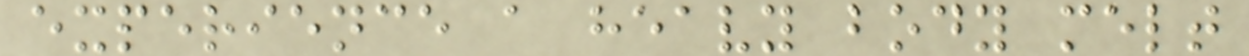experience a heavy body melt
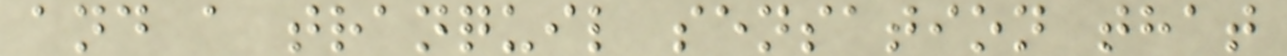and a tranquil sensation that
